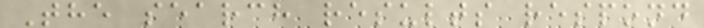The search results respond
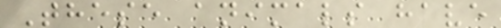These animals have
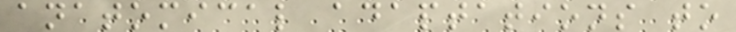anatomical adaptations to
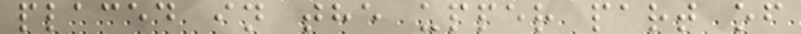placed in the upper part of
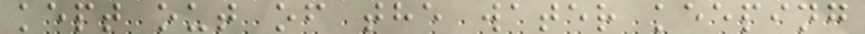kept out of the water keeping
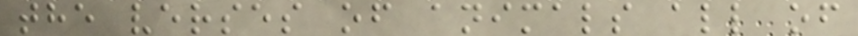the verses of animals all of
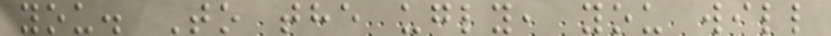you. To the ugly, you will
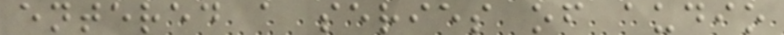entered a series of audio
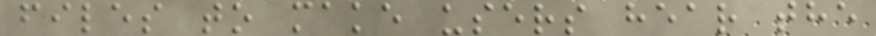files to make users hear the
